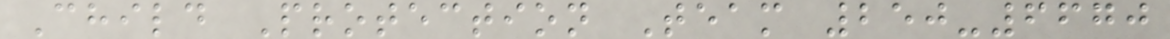Child Protection Team 250-6670
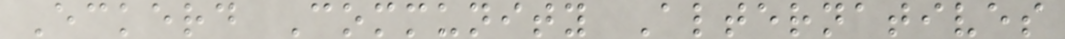Eckerd Community Alternatives
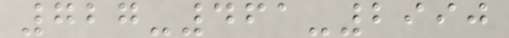727-461-2990
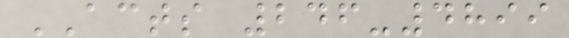ACTS 246-4899
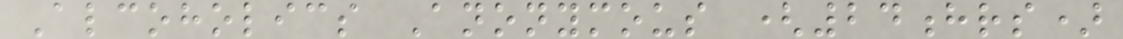Alcoholics Anonymous (24hrs)
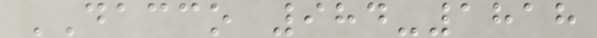DACCO 984-1818
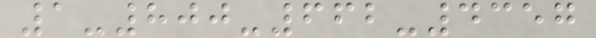1-800-662-4357
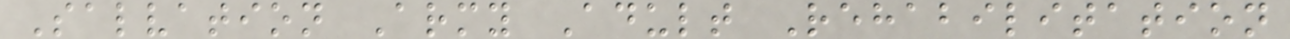Salvation Army Adult Rehabilitation
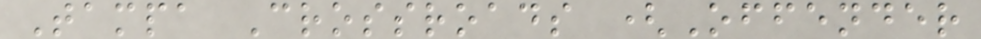Tampa Crossroads (Offender
